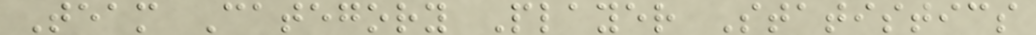Team Category Player Statistics
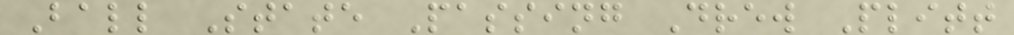Ball State Passing Drew Plitt
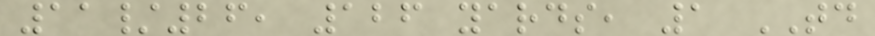11/26, 126 yards, 1 TD
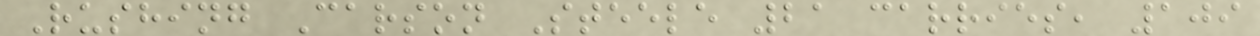Rushing Carson Steele 21 carries, 109
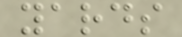yards
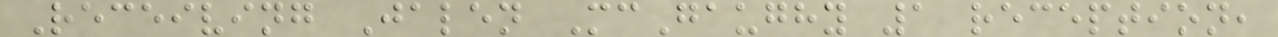Receiving Jalen McGaughy 1 reception,
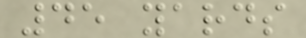45 yards
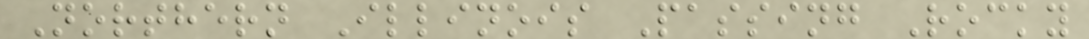Northern Illinois Passing Rocky
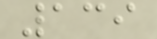139
